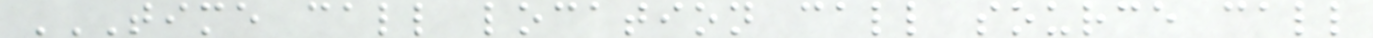TIME CALL LOCATION CALL SOURCE CALL
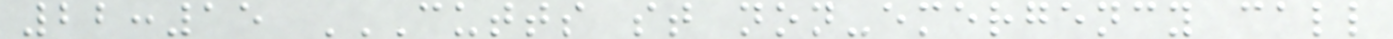22:15 CUTTS ST NON-EMERGENCY CALL
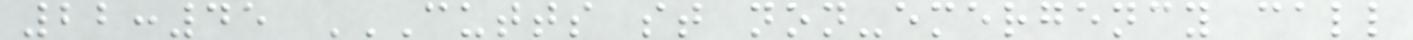22:45 CUTTS ST NON-EMERGENCY CALL
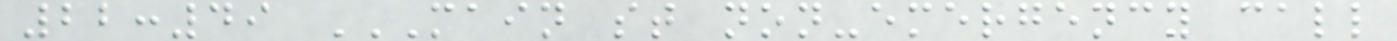22:49 MAIN ST NON-EMERGENCY CALL
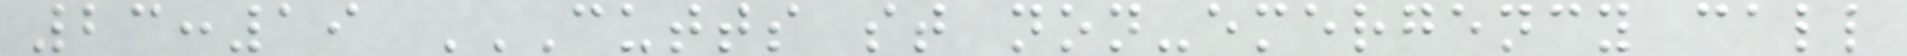23:19 CUTTS ST NON-EMERGENCY CALL
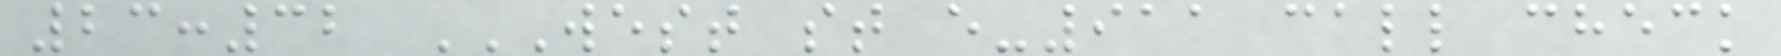23:32 WEST ST E-911 CALL CHECK
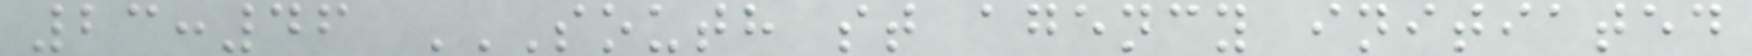23:46 SOUTH ST AGENCY INITIATED
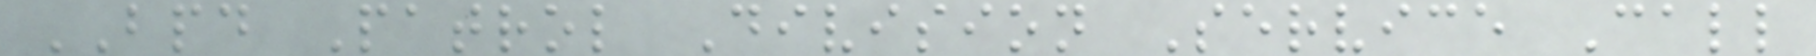BPD Patrol Division Service Call
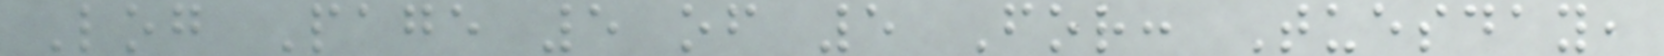Log Page 5 of 5 For: Tuesday,
